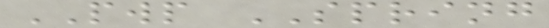PWP SPRING
